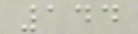144
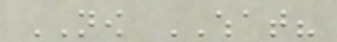NOW WHAT?
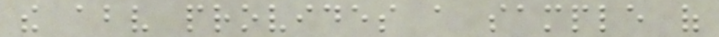the above provides a sample of
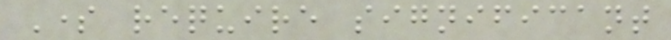Some require significant
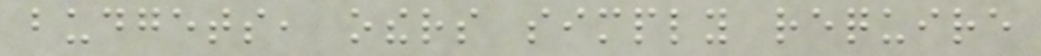budgets, others simply require
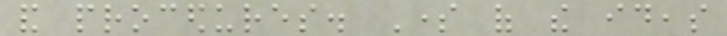and procedures. Some of the ideas
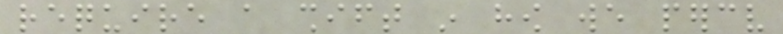require a shift in how we perceive
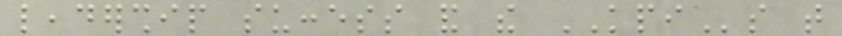leadership success and the KPIs that
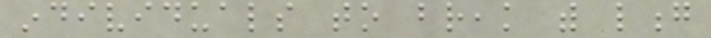individuals to break with long
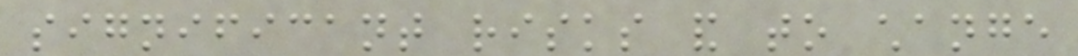significant risks and to change
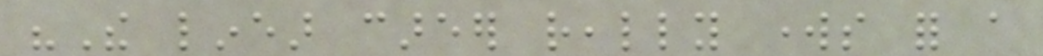"The linear career really works for a
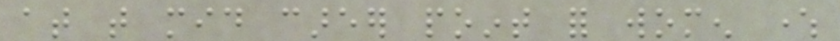at that mid career point for women where
